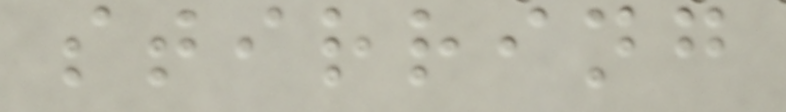stirring
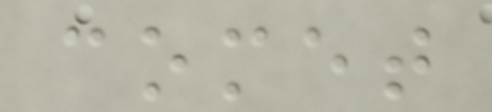comet
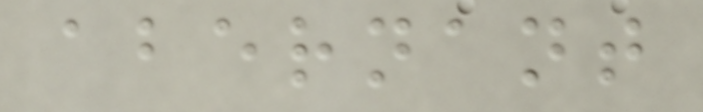abernant
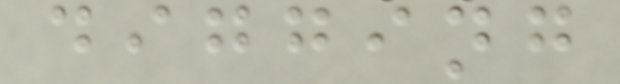digging
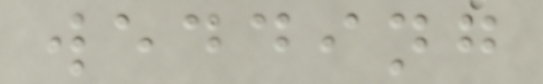wedding
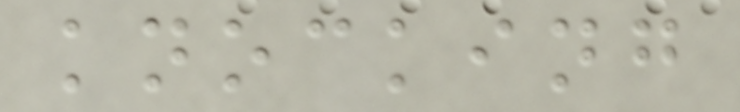knocking
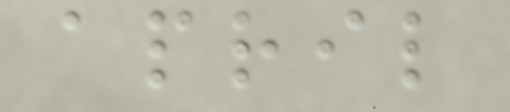april
